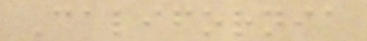California
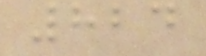824
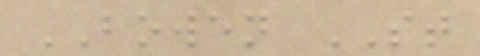BOWEN ST
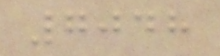7048
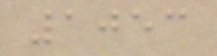1053
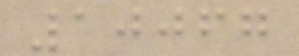10067
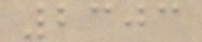2303
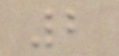2
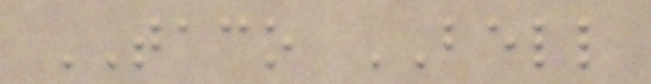TACO BELL
